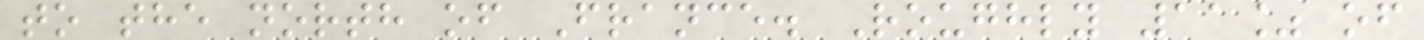to the north of France. Roughly 11% of
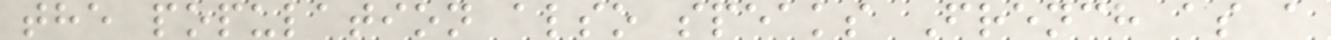the population also speaks French as a
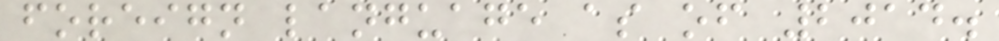foreign language as of 2014.
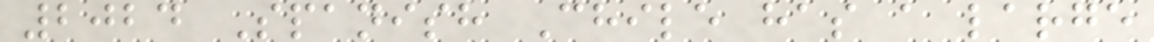2024 Spanish Chile has a large
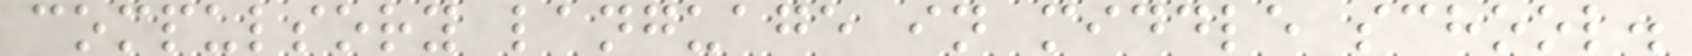compulsory language in middle school.
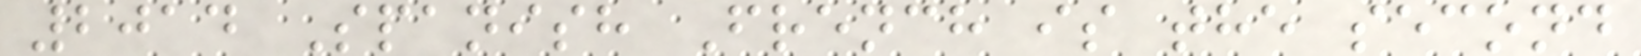2014 Spanish French is the second
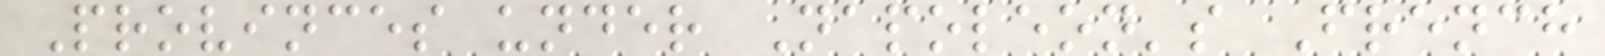Provinces under Napoleon's French
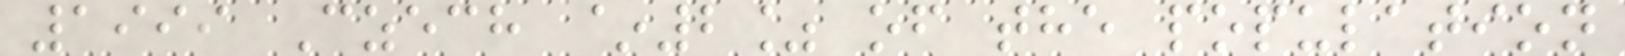1999 Czech ~2% of the population
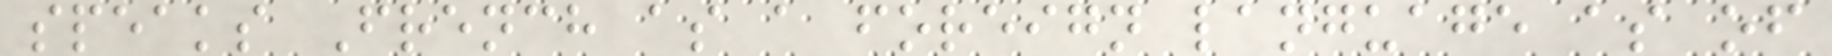speaks French as a foreign language as of
